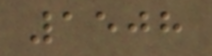1508
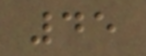45
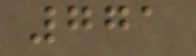771
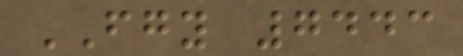FGY 7443
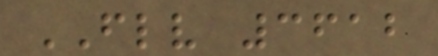FLV 3612
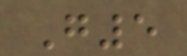G5
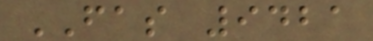FAS 9421
